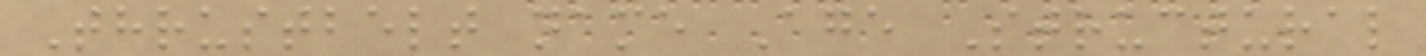Thrustbelt name Age Structural
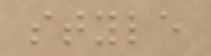style
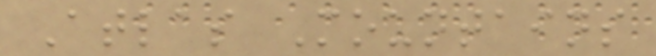Atlas Mountains
